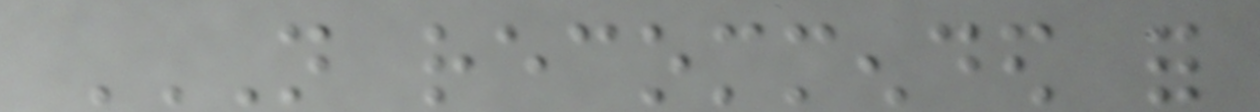NOT RECOMMENDED FOR
